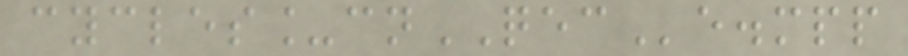cycles_cnQECe.mpp
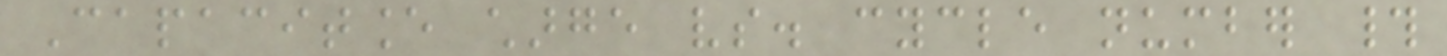Capacitance charge vs. cycle number #
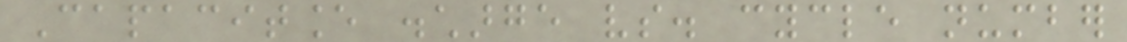Capacitance discharge vs. cycle number
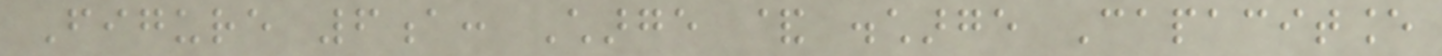Figure 6a: Charge & discharge Capacitance
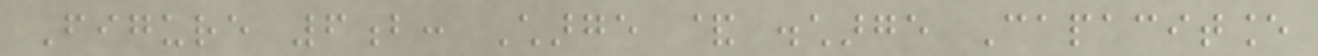Figure 6b: Charge & discharge Capacitance
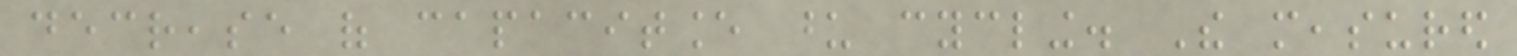decrease of capacitance upon cycling. The measured
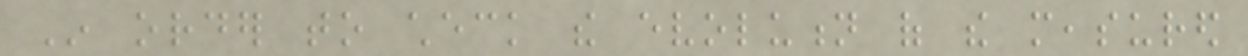In order to check the evolution of the measured
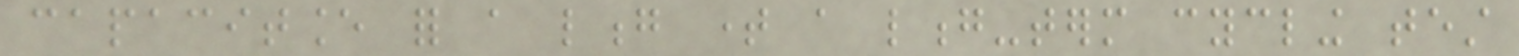capacitance for a long time a long-term cycling test
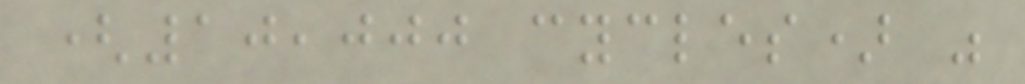(10,000 cycles) was
